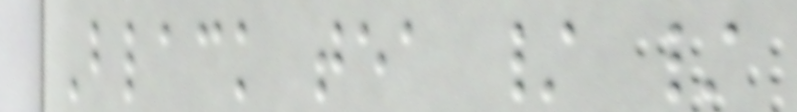Black tea / /
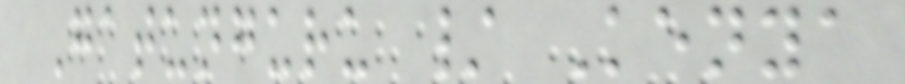Gatunguru / Kenya
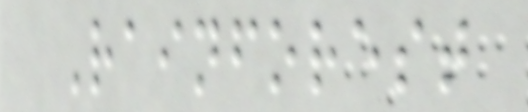Rainforest
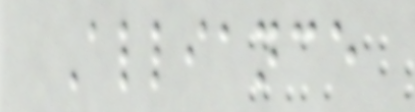Alliance
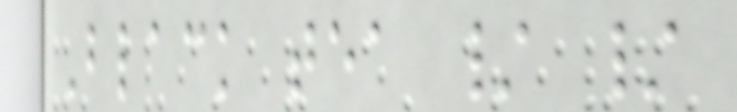Black tea / /
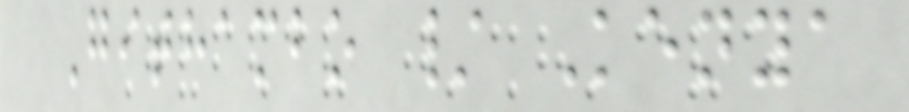Githambo / Kenya
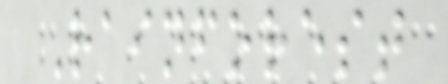Rainforest
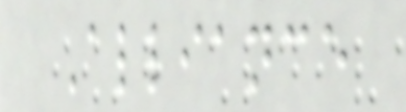Alliance
